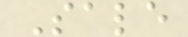Sale
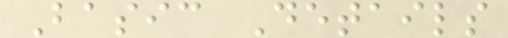Basic Details
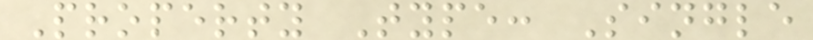Property Type: Single
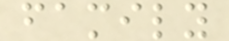family
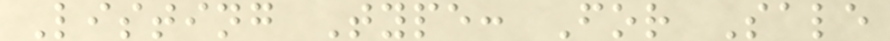Listing Type: For Sale
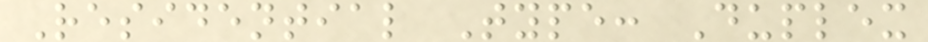Residential Type: Duplex
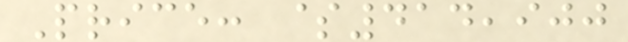Price: $414,900
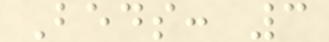Beds: 3
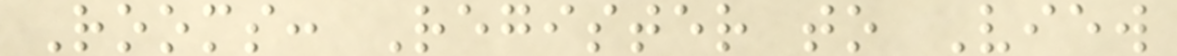Rooms: Register to View
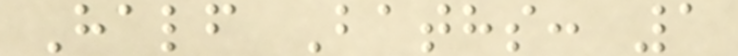Half Baths: 1
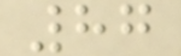87
